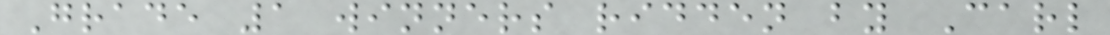Grade 1 winners ridden by Carl
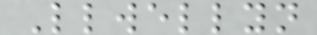Llwellyn
